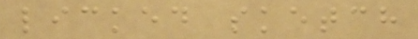licked sketch
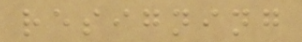resigning
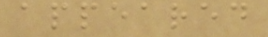appeared
